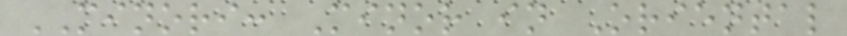MINORI: Minor in Oriental
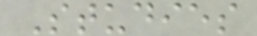Studies
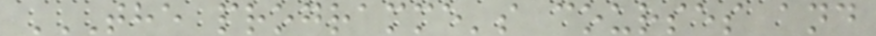THE PROGRAMME'S COURSES AND
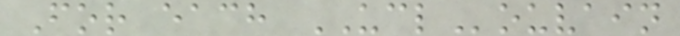For each UCLouvain
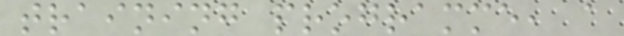training programme, a
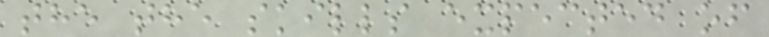the the skills expected of
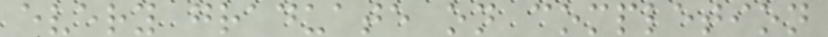every graduate on completion
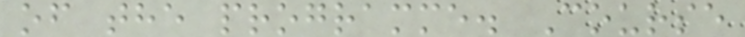of the programme. Course
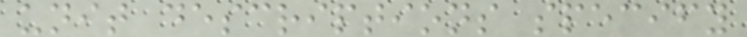unit descriptions specify
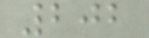202
